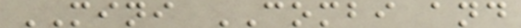MINI COMBI and
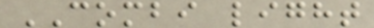COMBI light
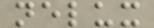nelux
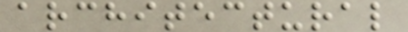architectural
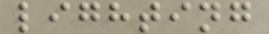lighting
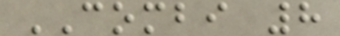COMBI 8
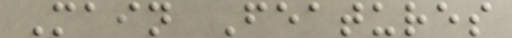Main Features
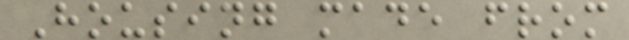Housing made from
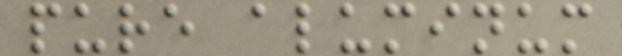pure aluminum
